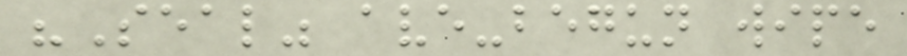"Seal" ave-begun wipe
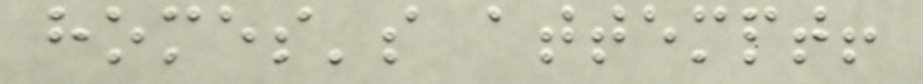homes's attempt!
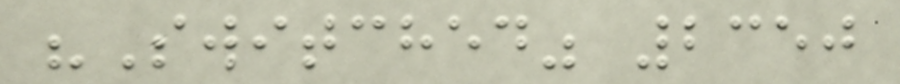"Switched" 2350
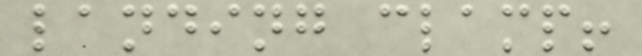landing clamp!
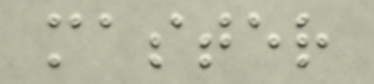master
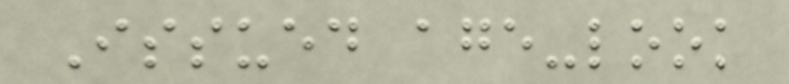Issued age-look
